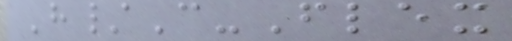H/C-Flex
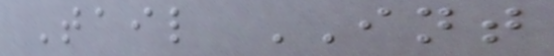Tail INT
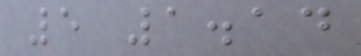5 1.14
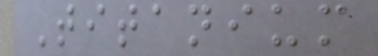Titanium
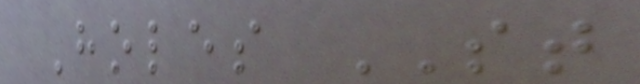Holes ST
